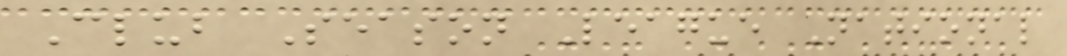Club Season League National
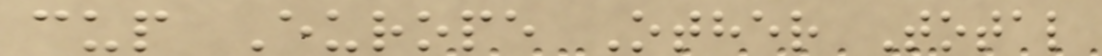cup Europe Other Total
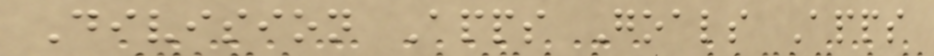Division Apps Goals Apps
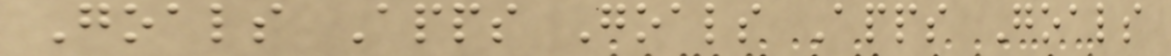Goals Apps Goals Apps Goals
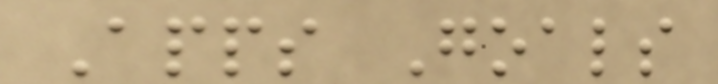Apps Goals
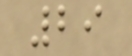29
